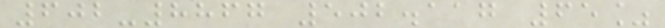602-8867 502.117 65%
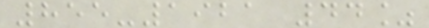855-1921 44%
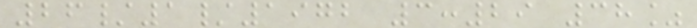26/1/1972 3:29 38%
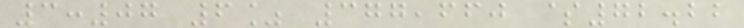3:07 6% 377,660 $72.22
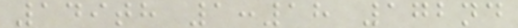149th 1:18 172nd
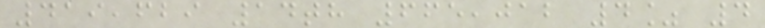419,629 14th 665,012 4% 4
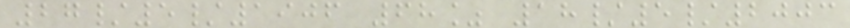27/5/1906 68% 18/5/2003
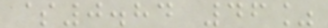$0.84 46%
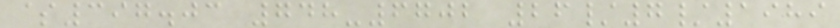$397.03 748-6702 26/7/1989
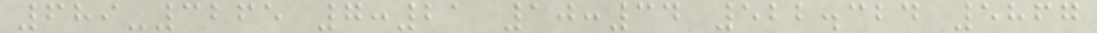689-3265 7:21 10:34 522.324 5867
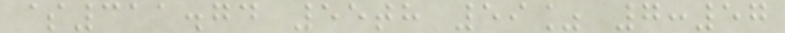$311.74 55th 59% 7:57
